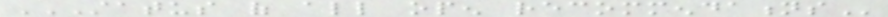STATUS OF ALL OPEN RECOMMENDATIONS
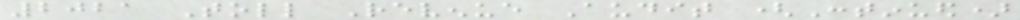2021 Toll Revenue Audit (Continued)
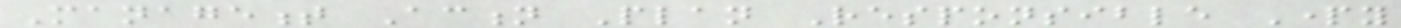Management Action Plan Responsible Party
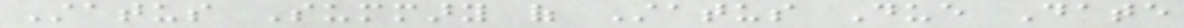Status Summary of Status Due Date
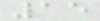15
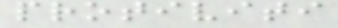protiviti
